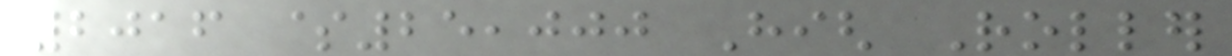2016 $25,000 High Roller
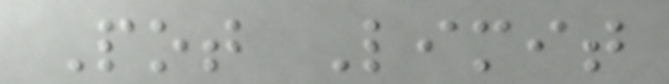Pot Limit
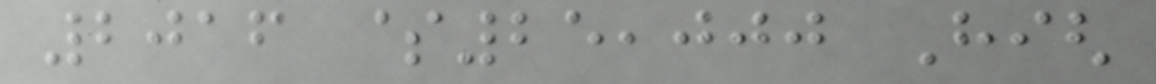2016 $25,000 High
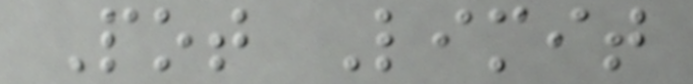Pot Limit
